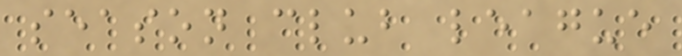season club league
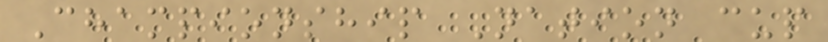Championship Nation cup
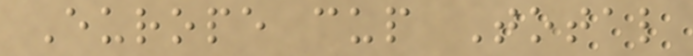Europe cup Total
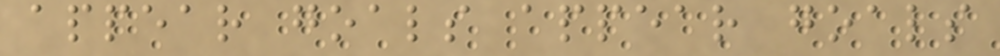appear goals appear goals
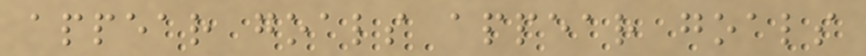appear goals appear goals
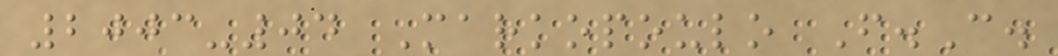2003-04 Markopoulo F.C.
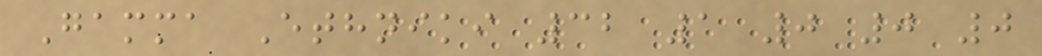Gamma Ethniki 32 1 0 0 0
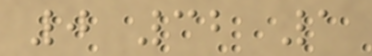0 32 1
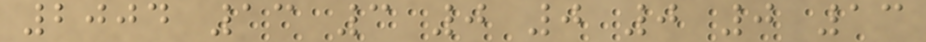2004 13 3 0 0 0 0 13
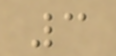3
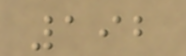192
